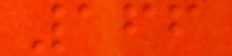166
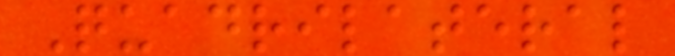Quadrilateral
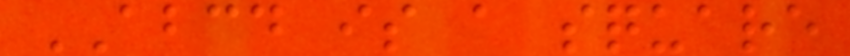ABCD is a square
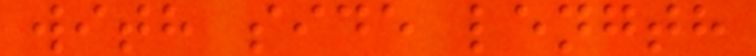with side length
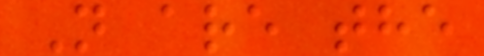N are the
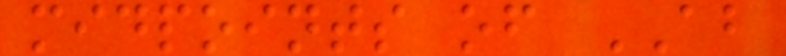midpoints of AB
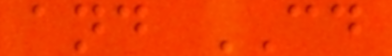and CD
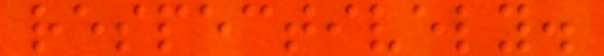respectively.
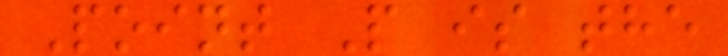Point P is the
